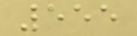555
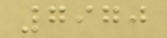7970
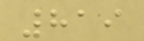819
